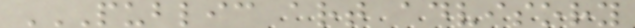PUBLIC ART ADVISORY
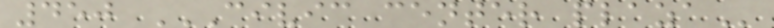450 CIVIC CENTER PLAZA
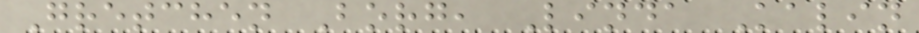Gretchen Borg, Linda Kalin
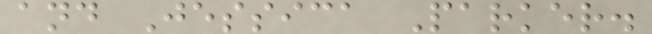and Jessica Parker.
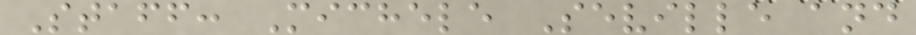Staff: Michele Seville and
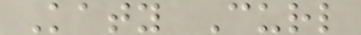Katy Curl
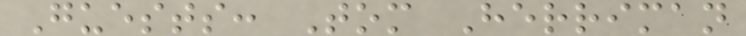Guests: Tom Herriman
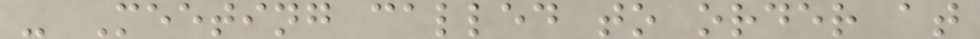- Meeting called to order at
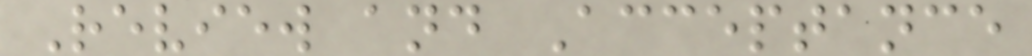Review and Acceptance
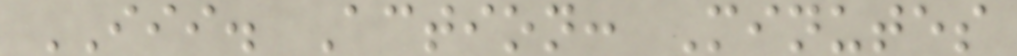III. Action: Minutes
